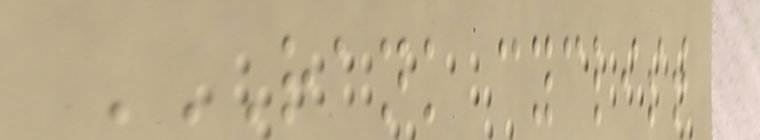RANK CYCLIST
